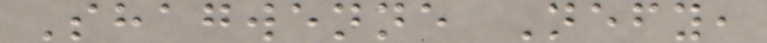Shagwenne Nefy,
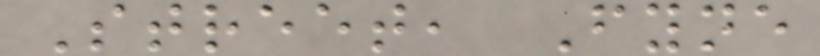Street, Fyne
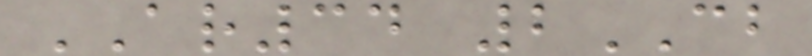AR34 2CB
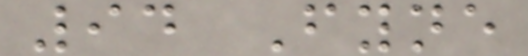94 Fyne
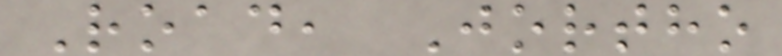Road, Jortho
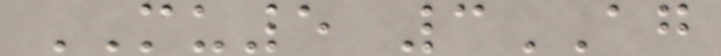MU5 3AG
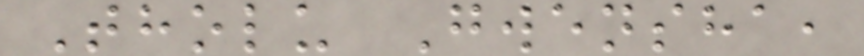Tholu Gwensha,
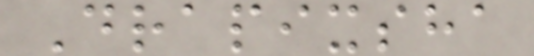Drapixsha
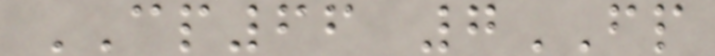CP66 7FP
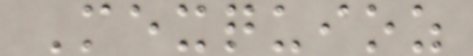Mexquioz
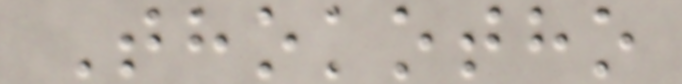Thokotho
